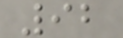92
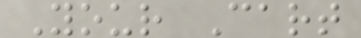Your Cart
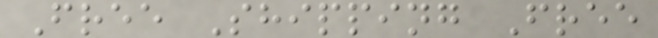Free Shipping Free
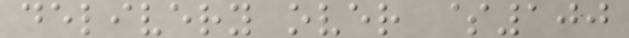delivery over $100
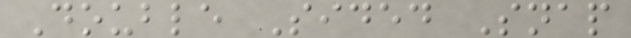Double Sided Snap
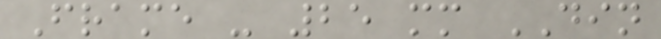Frame - 25 mm DIN
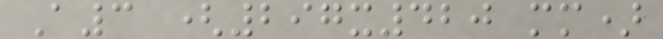A3 (297x420 mm)
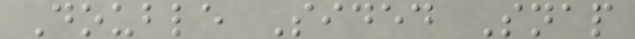Double Sided Snap
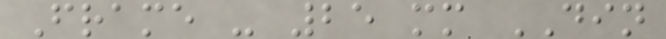Frame - 25 mm DIN
